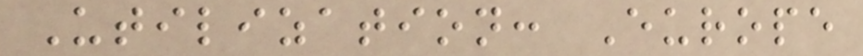Utilization: Europe
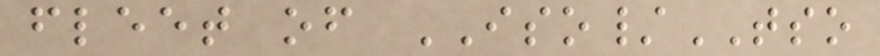fleet of ISO/TSO
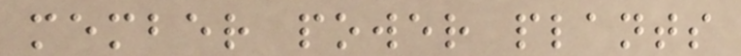member power plants
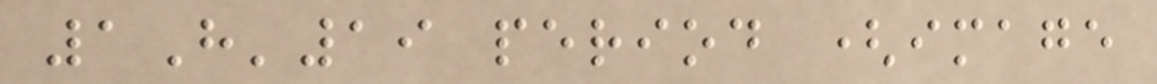1H'19 period (image
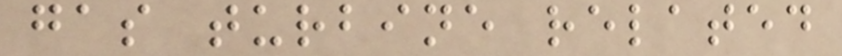gas turbine related
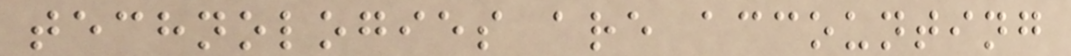technologies are accounting
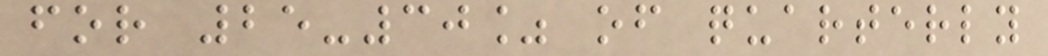for 25-30% of quarterly
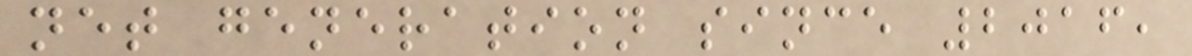net generation since 2016,
